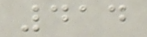414
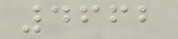4662
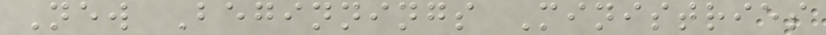New Beginnings Ministries
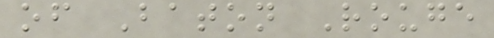of Baton Rouge
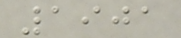1901
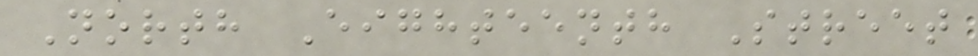North Eighteenth Street
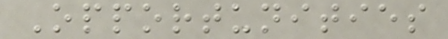Opportunities
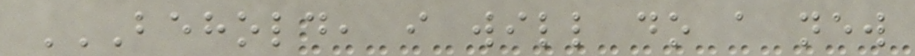BEHOLD, I WILL DO A NEW
